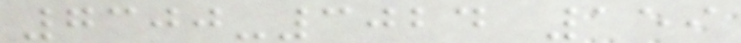7300-3024 159
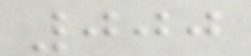000
